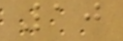10
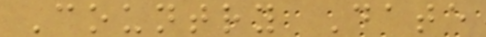Country Date
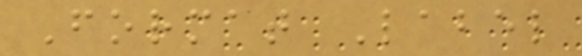Format Label
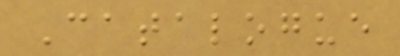Catalogue
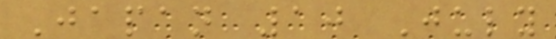Japan 10 July
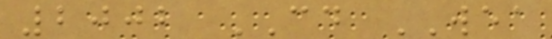2002 CD WEA
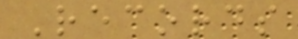Records
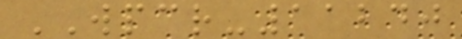WPCR-11240
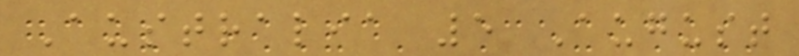Australia 5 August
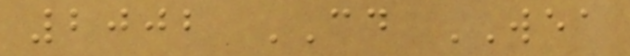2002 CD WEA
